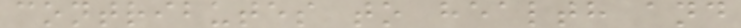contributes to health and
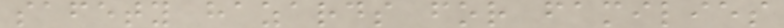safety hazards for families
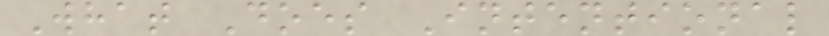What Does Intentional
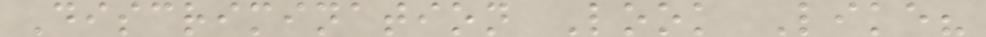Discrimination Look Like?
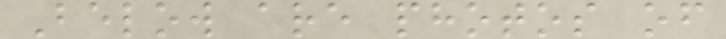Below are photos of
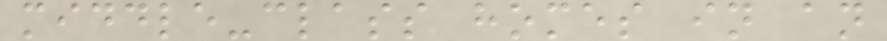middle-class homes in an
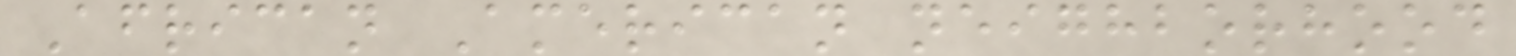African American neighborhood
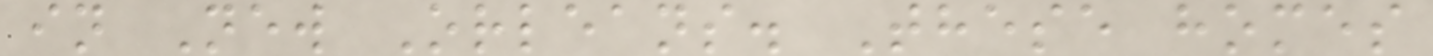in New Orleans. These homes
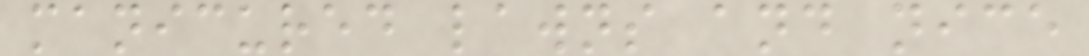manicured lawns and nice
